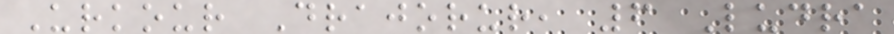Urkour Drajorur, 6 Ludra
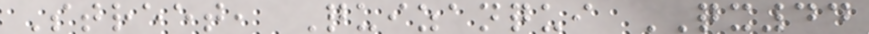Street, Quizanqui QX44
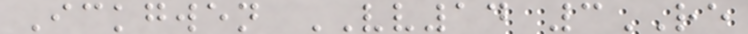Ickgwen VV14 3RE
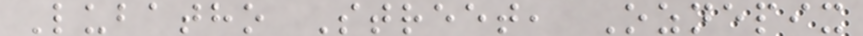Lubatho Street, Oznepix
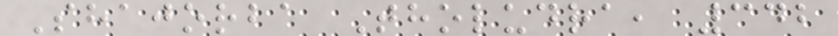Shajorba Tholudra, 342
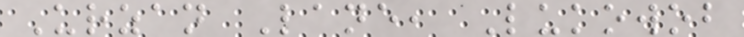Urzan Lane, Lukowob
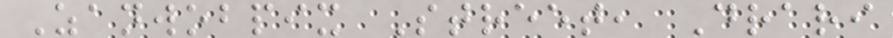Zanwobpix Street, Drari
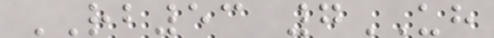RB53 7UH
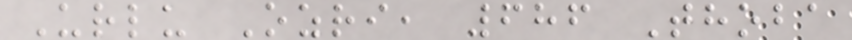Urlu Ozri, 686 Thoba
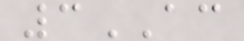3AC
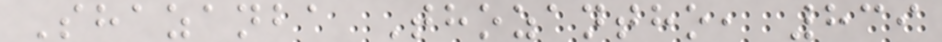Shazanba Thozantho, 839
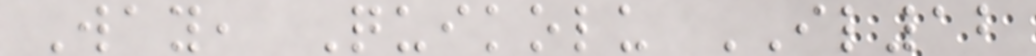Way, Quikolu IL12
